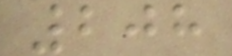208
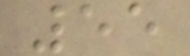55
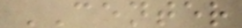CENTER
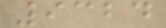9324
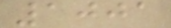1001
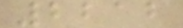2212
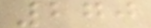270
